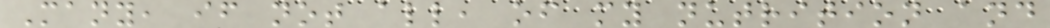Many, if not all, of my nutrition and
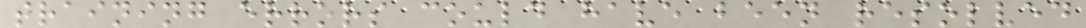training errors could have been resolved
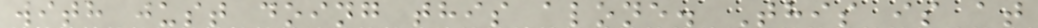with just doing this alone. This is at
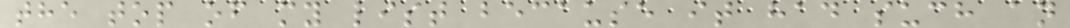the top of my list because it had such an
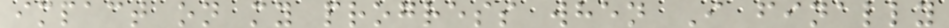impact on my progress when I finally
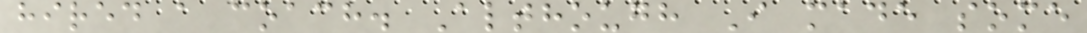hired a coach. Although I made some
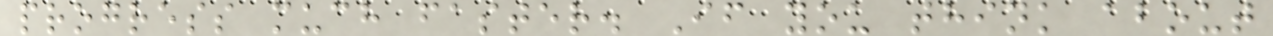progress much faster. If you think about
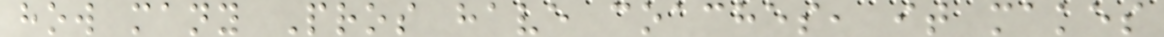how many Pros have coaches, it makes
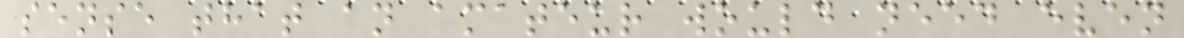sense that an amateur would need even
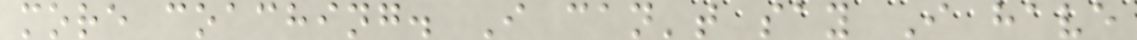more coaching. I can't say I have
